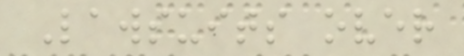Lawsuits over
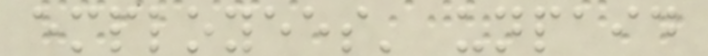employees' unpaid
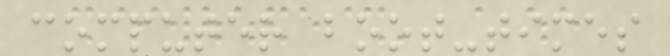computer boot-times
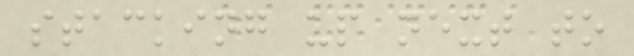stacking up next to
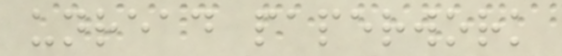unread paperwork
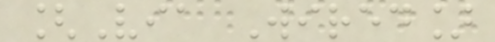[Via Wired]
